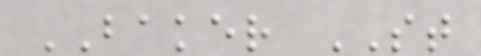BAKER ST
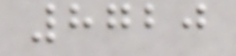8720
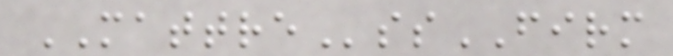MATTREssFIRM
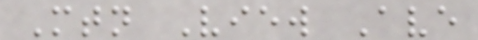Mtn View Ave
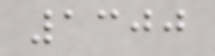1300
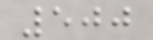500
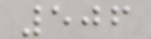506
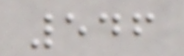546
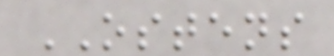OSTENS
